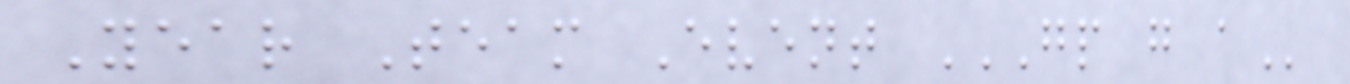Year Team Event GP G A
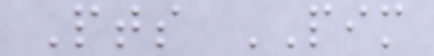Pts PIM
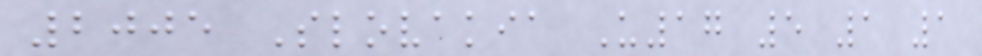2005 Slovakia U17 5 1 1
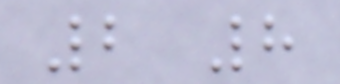2 8
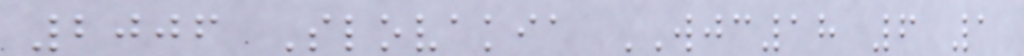2006 Slovakia WJC18 6 1
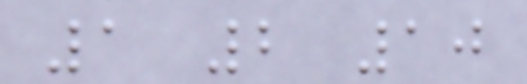1 2 10
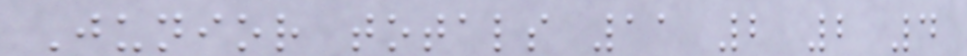Junior totals 11 2 2 4
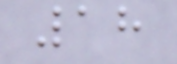18
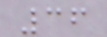36
